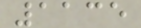1135
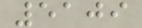5109
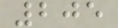205
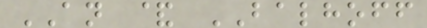AN & BALHOFF
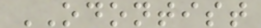ODONTIST
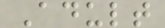Adult
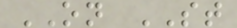ON ST
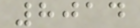8014
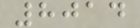8014
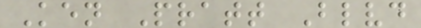Ken Pratt Blvd
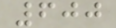600
